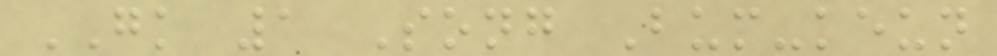GK 1 Song Bum-keun
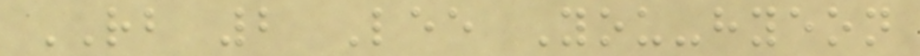RB 2 Lee You-hyeon
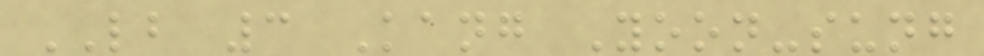LB 3 Kang Yoon-sung
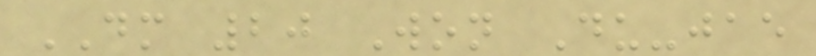DM 20 Won Du-jae
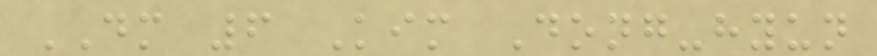DM 6 Kim Dong-hyun
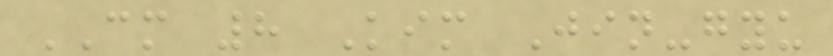CM 8 Kim Jin-gyu
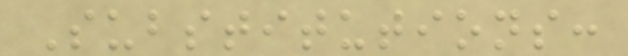Substitutions:
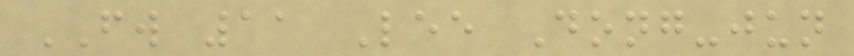FW 11 Lee Dong-jun
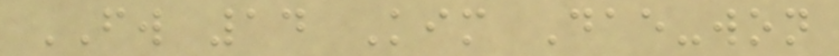FW 14 Kim Dae-won
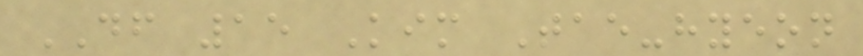DF 15 Kim Tae-hyeon
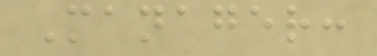Manager:
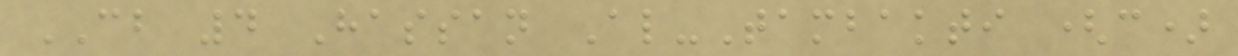CB 4 Hassan Al-Tambakti (c)
